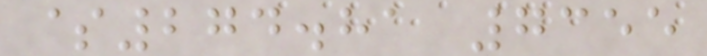$274.81 7355
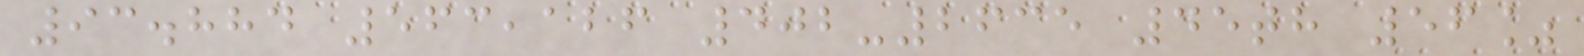93.884 563,126 402-2635 45th 56%
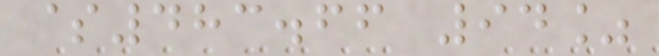$483.66 94%
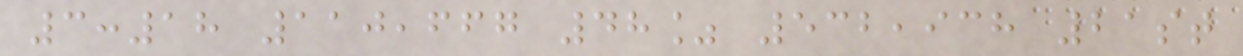3:18 110,667 48% 532,938 21st
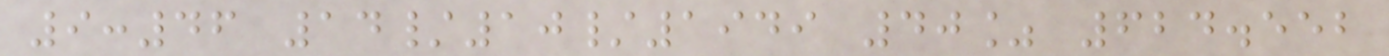9:46 14/10/1949 40% 624.552
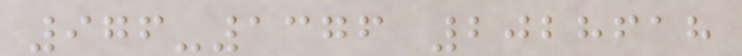976-1376 2028618
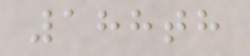188th
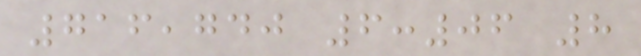716,740 6:06 8
